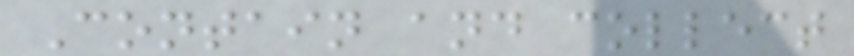Contain and collect
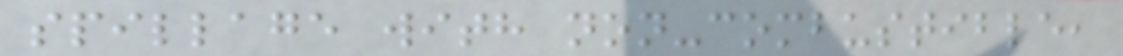spillage with non-combustible,
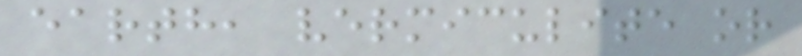earth, vermiculite or
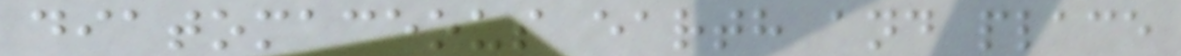diatomaceous earth and place
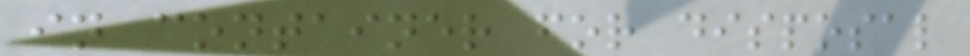in container for disposal
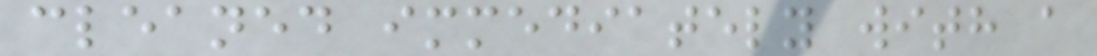cleaned immediately with a
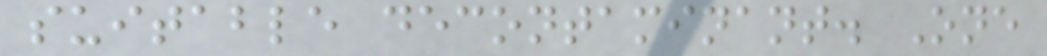suitable decontaminant. One
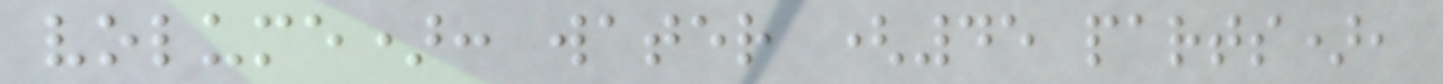volume): water (45 parts),
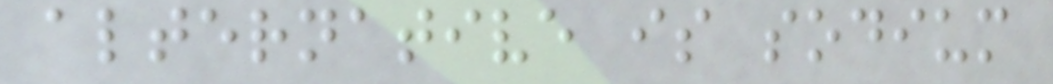alternative is sodium
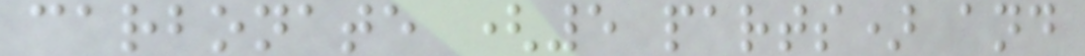carbonate (5 parts) and
